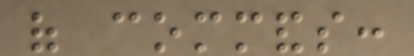of commands:
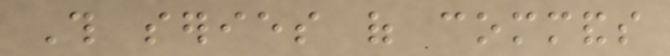This series of commands
